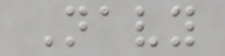Navy
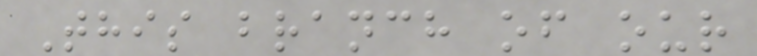This branch of our
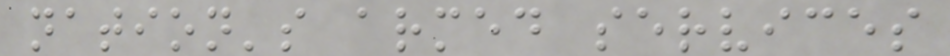nation's armed services
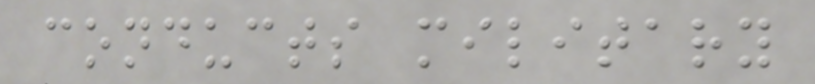conducts military
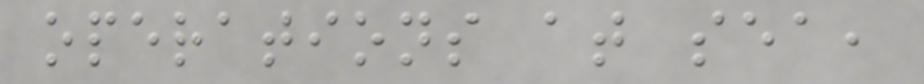operations at sea,
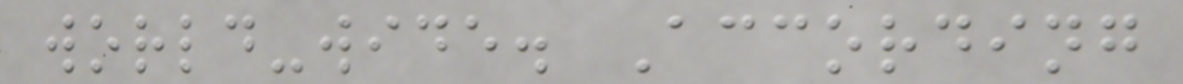world-wide. According
